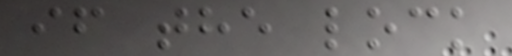if the lock
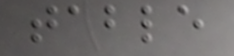table
